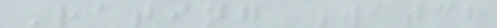Rating Watch
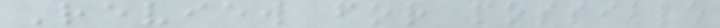Review for possible
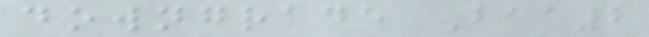downgrade Baa2
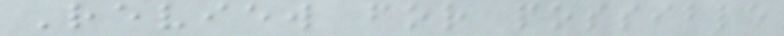Review for possible
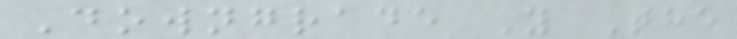Downgrade Y The
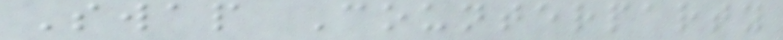Swap Counterparty
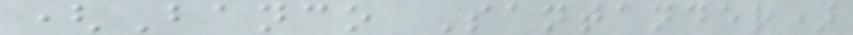(Banco Santander)
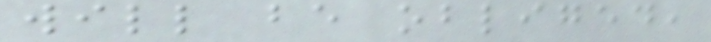will be obliged,
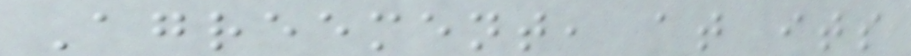Agreement, at its
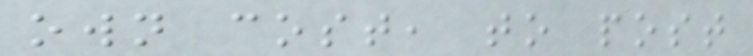own cost, to post
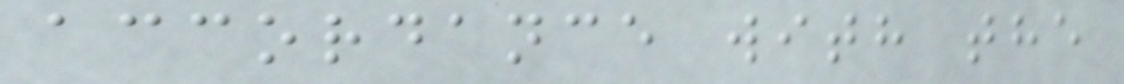accordance with the
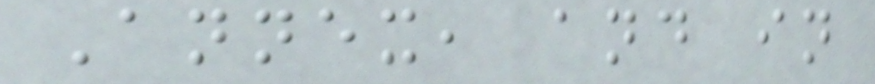Annex, and in
